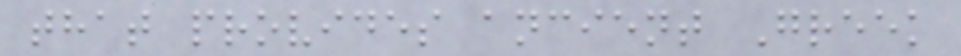that provides ancient Greek
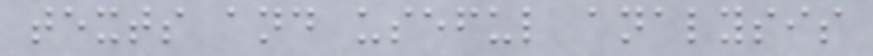texts and useful analysis
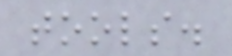tools.
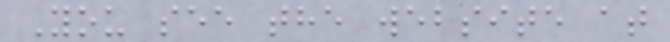You see the website at
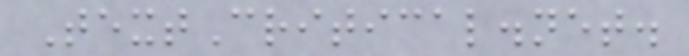TextCritical.net.
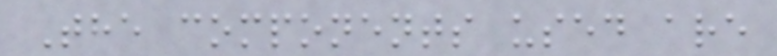The components used are
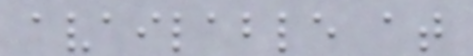available at
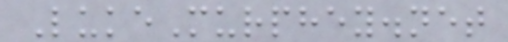LukeMurphey.net
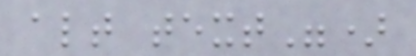alt text")
